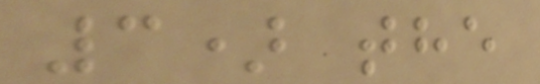3) the
